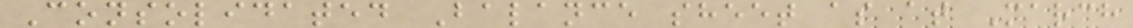Consolidated Balance sheet as at March
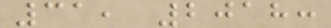31, 2018:
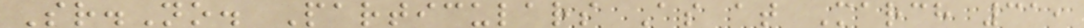Sr.No. Particulars As at March 31,
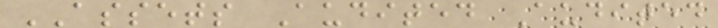ASSETS Audited Audited
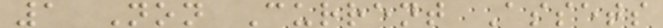1 Non Current Assets
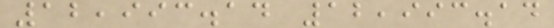12,993.14 12,993.14
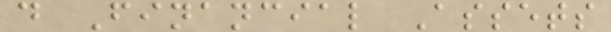d Financial Assets
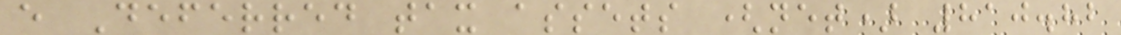e Deferred tax assets (net) 810.82
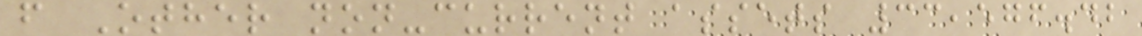f Other non-current assets 33,576.42
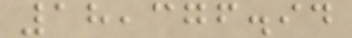18,376.94
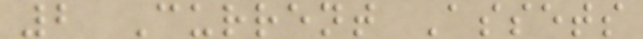2 Current Assets
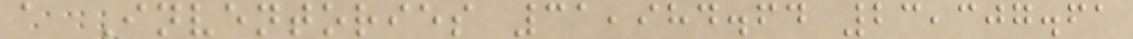a Inventories 31,984.64 23,307.61
